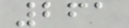261
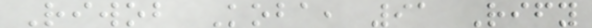Riwob Koba, 91 Rify
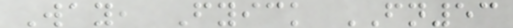Way, Fyick FN53
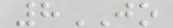8JO
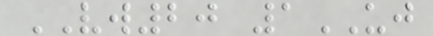VW20 1UJ
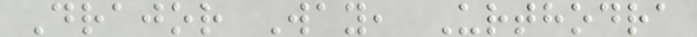Drajor Way, Urthodra
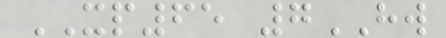XP65 7HW
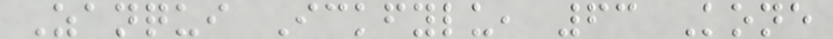Zanqui Ickfylu, 63 Kone
